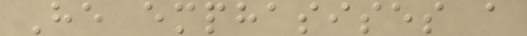He emphasises a
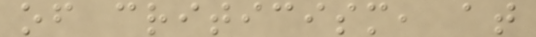of criticism, at
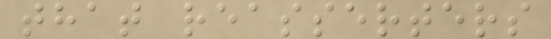that reasserters
